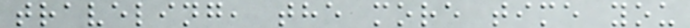traveling, the more time you
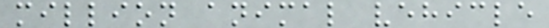million animal vehicle
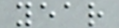year
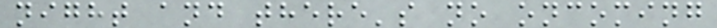night and there's no oncoming
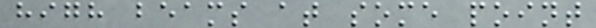high beams at some point
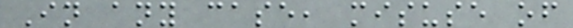In any case, misuse of
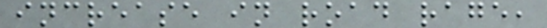increase in road rage,
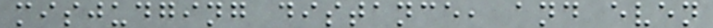misjudging distance, and even
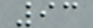93
